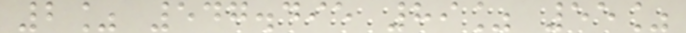2% 547.495 89% 55%
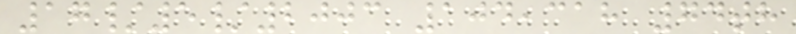17/5/2003 104,318 74th
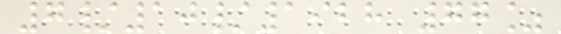7/10/1928 77%
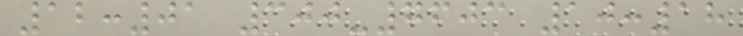12:01 300-7603 10:18
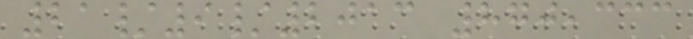21/9/2013 870,333
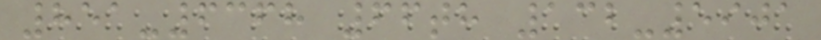851-6368 66th 132-5901
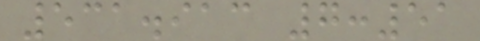531.913 7:51
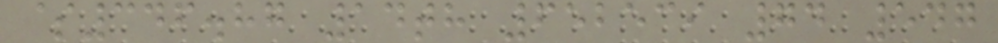$346.87 14th 652539 74 547
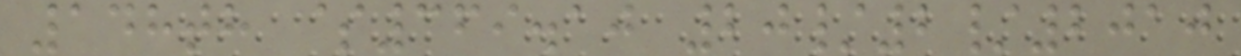148th $369.10 20/2/2010
